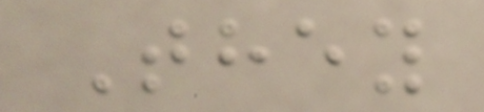They
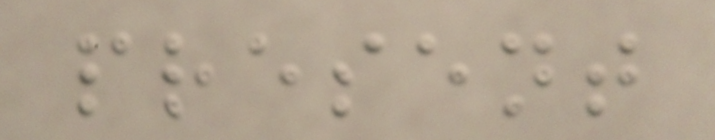present
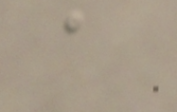a
